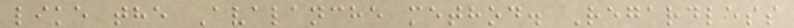like the Avalanche method. Regardless
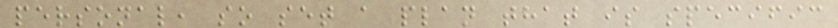personal, so set a plan that is specific
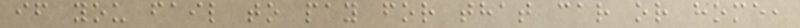if you fail to pay for that car or home,
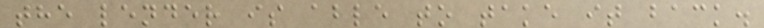the lender is able to take it back.
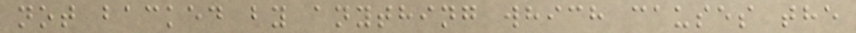not backed by anything which causes the
